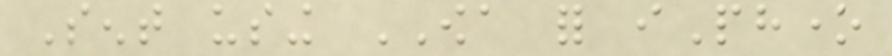Sent using OWA for iPhone
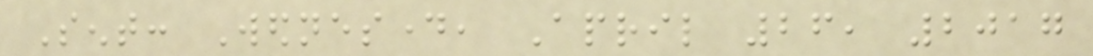Sent: Wednesday, April 26, 2017
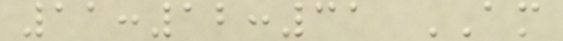11:12:31 AM
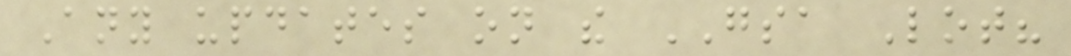Any updates on the GSA Lot?
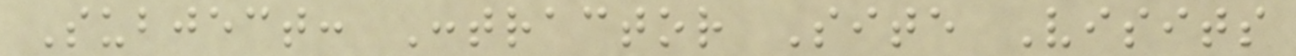Subject: Contractor Site Visits
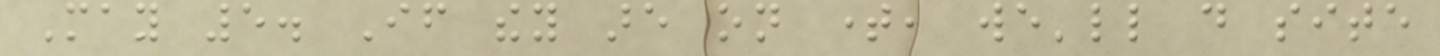May 5. If they are on time, we'll do site
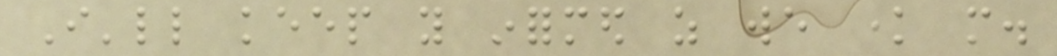I'll keep you informed as we know more.
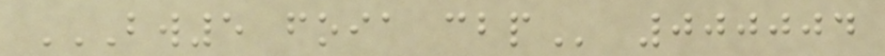BW5 FOIA CBP 000004
